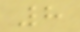8
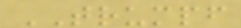TRUMPF
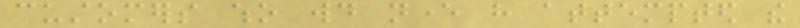customers who would never have attempted the
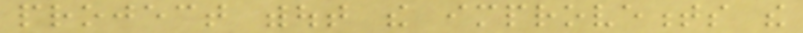project without the improvements the
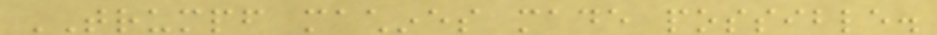TRUMPF machines made possible.
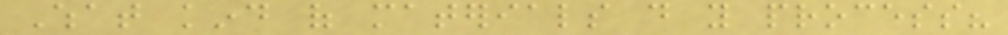What kind of materials do you process?
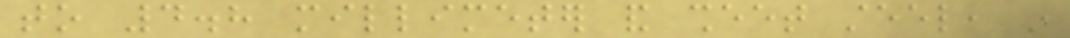to 4.8 millimeter and sheet steel, in
